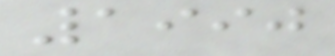1990
